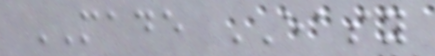MADE EASY
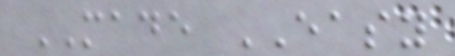MADE EASY
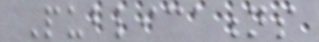Publications
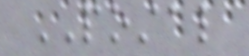POSTAL
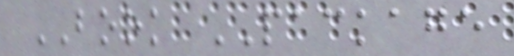BOOK PACKAGE
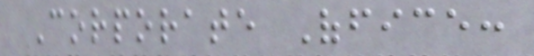Corporate Office:
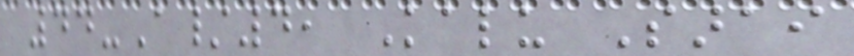44-A/4, Kalu Sarai
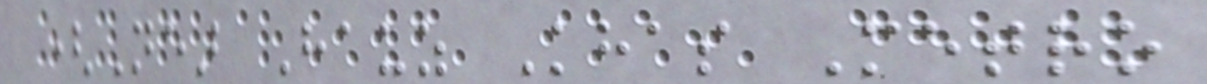(Near Hauz Khas Metro
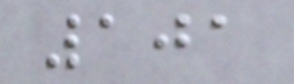101
